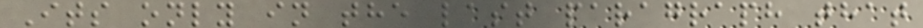Its only in the last paragraph that
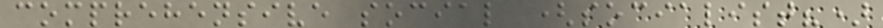comprehensive social (socialist?)
